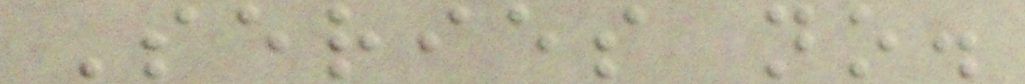Series no.
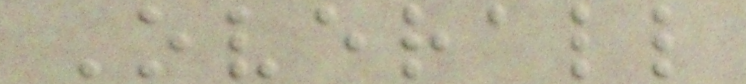Overall
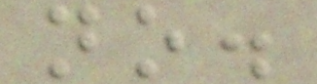no.
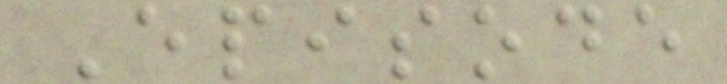Episode
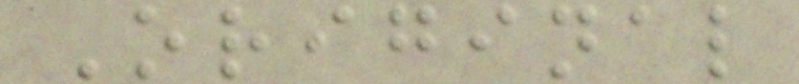Original
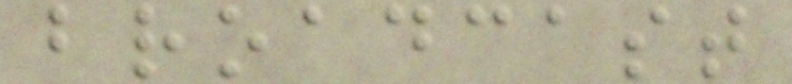broadcast
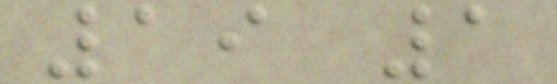19 1
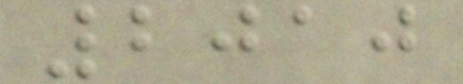2010
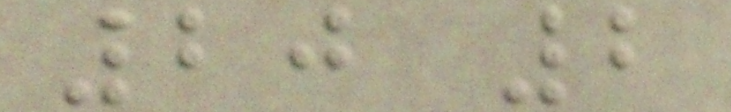20 2
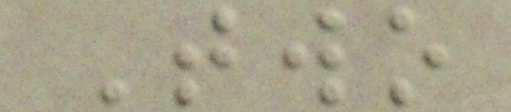Two
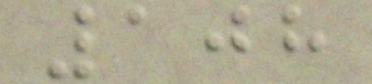108
